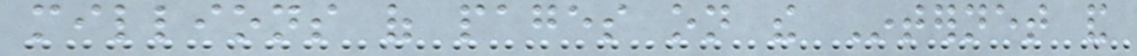millions of pages on the Internet and
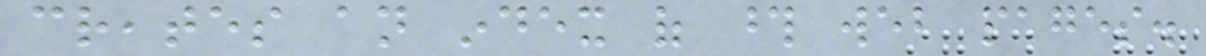creates an index of those web pages.
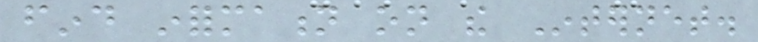find information on the Internet.
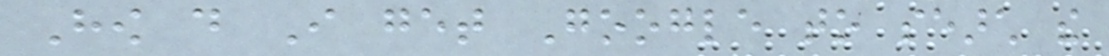How do I get Google to search the
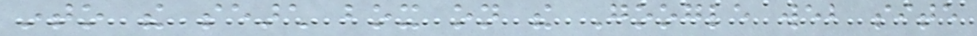into the search box on the Google web site
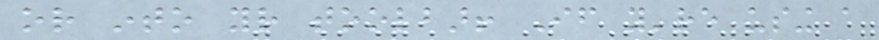or into your toolbar! If you're using a
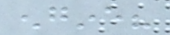engine?
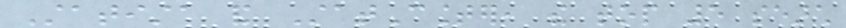Statista and StatCounter, the top 5 search
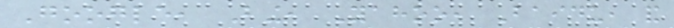Google, Bing, Yahoo, Baidu, and
